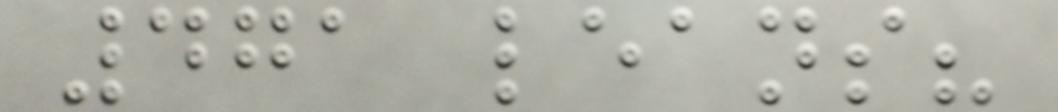471 leans?
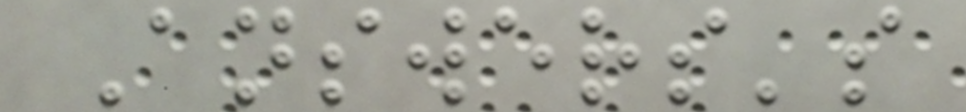Answers's
